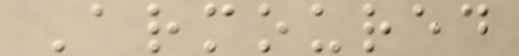Armoured
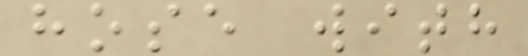hose with
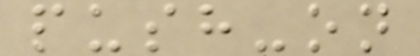push-on
